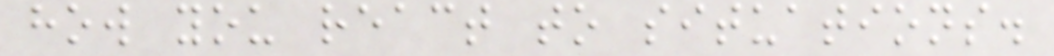how you react to situations.
